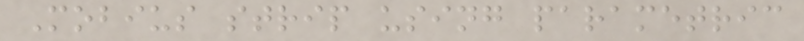Mobius strip using parametric
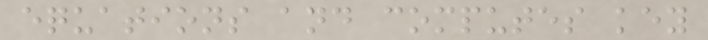equations and computes key
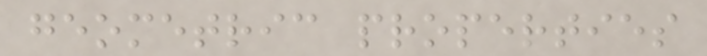geometric properties
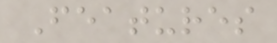Features
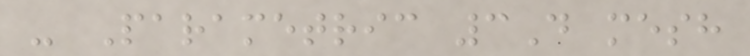- Parametric 3D mesh
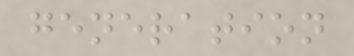generation
